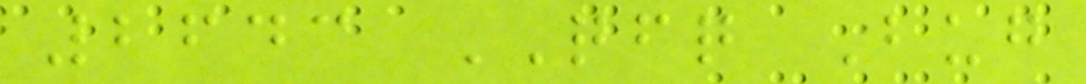2643 QFQ Bug
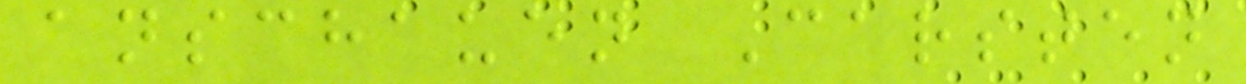anschauen Carsten
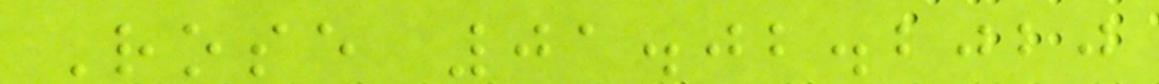Rose 01.02.2020
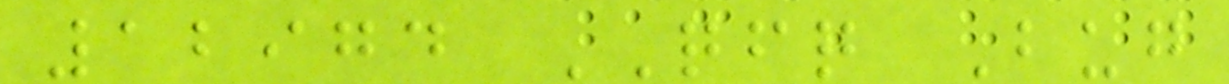12974 QFQ Bug
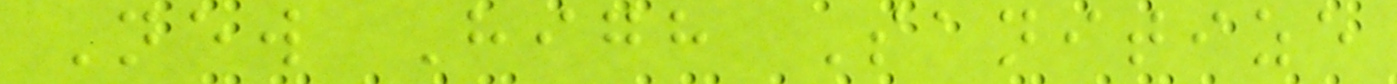New High Sanitize
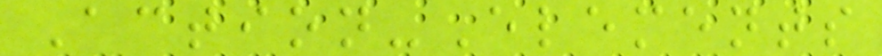Action-Elements
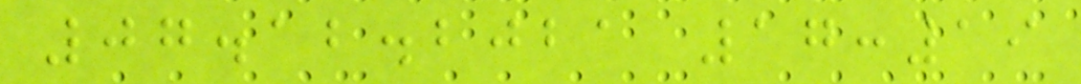07.12.2021 17:19
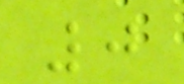0
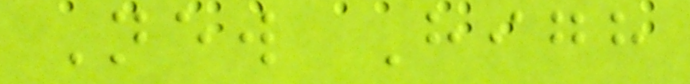New High
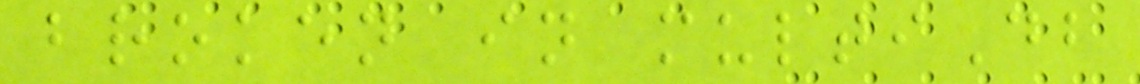broken in multiDb
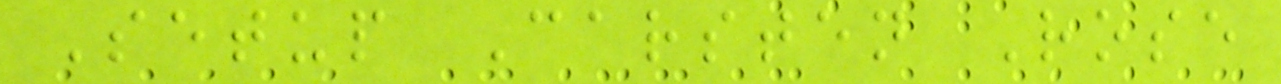Setup Carsten Rose
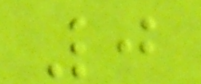0
